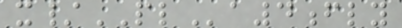x/PLa4fly
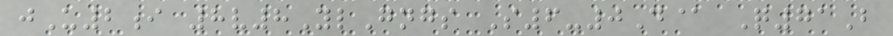jU2i 8v8YlGngs S6-0D@ Q71B
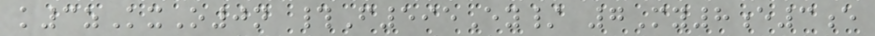k3zKxO0n #F595Ey/ 7My8e3e
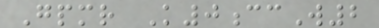Gpmr K0ccW2
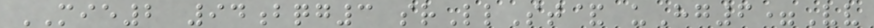MIE2 94bqg3 srLlSt& uHg6=Vv
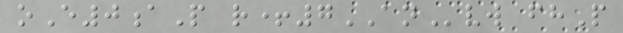oE0aP r+7ANvw fhP
